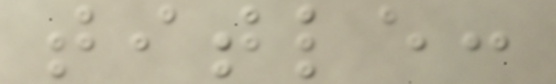title:
